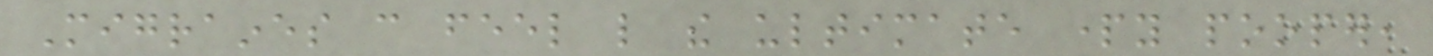Migraines can feel like the ultimate party pooper,
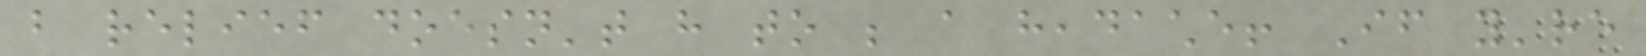but relief doesn't have to be a headache! If you're
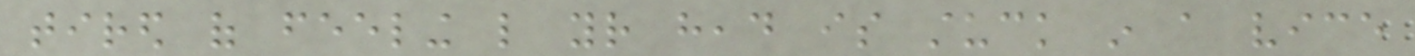tired of feeling like your head is stuck in a vice
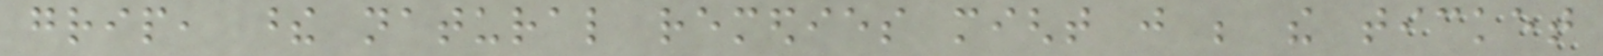grip, these natural remedies might just be the ticket
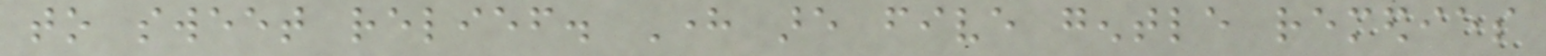to sweet relief. Here are five gentle remedies
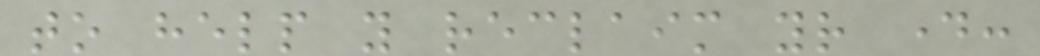to help you reclaim your day:
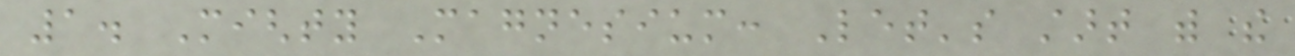1. Mighty Magnesium: Let's start with the
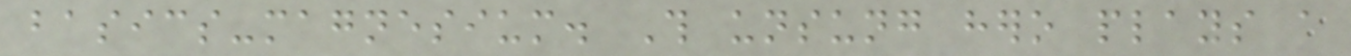basics-magnesium. This unsung hero plays a
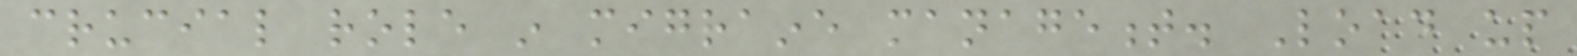crucial role in migraine management. Load up
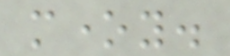money.
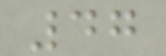47
